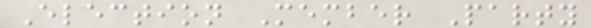Election Member Party
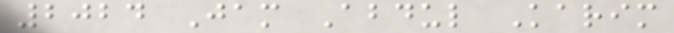2024 Jam Abdul Karim
